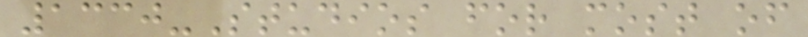1330-Studios for most of
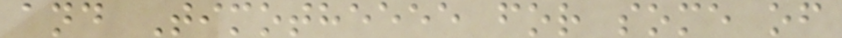and Timotheeee for some of
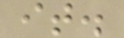it.
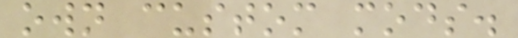own custom mods.
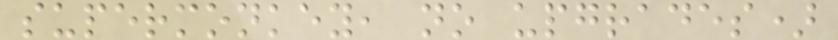supermonkey, no upgrades)
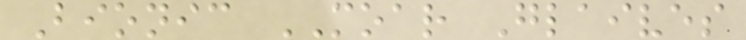Bionic MOAR Glaives
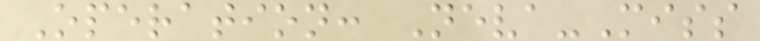Operation: Neva-Miss
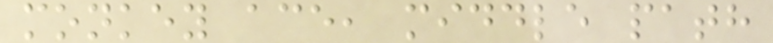monkey ace, middle path
